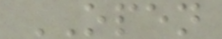OPEN
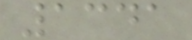1341
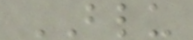BLU
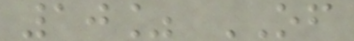10% OF
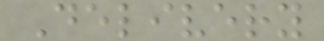Delivery
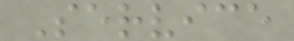Service
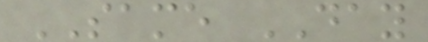SAME DAY
